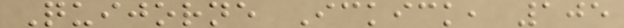Quijorne Ickick, 105
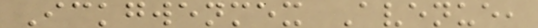Ickgwenmex Avenue,
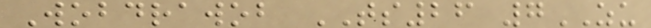Wobdrawob TS26 7ZU
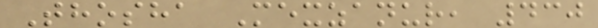Thosha Mexzanur, 430
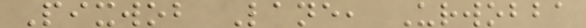Pixwob Lane, Urwobba
